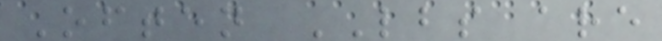Often LBS are
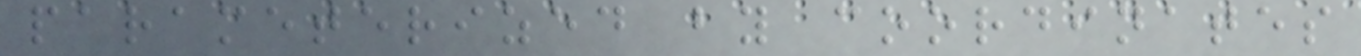parameterized by coordinates
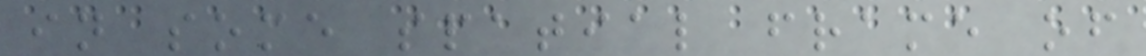in some spatial frame of
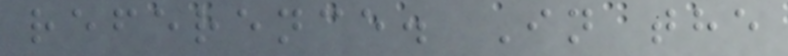reference. In the
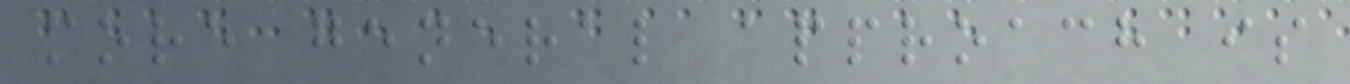more general approach is
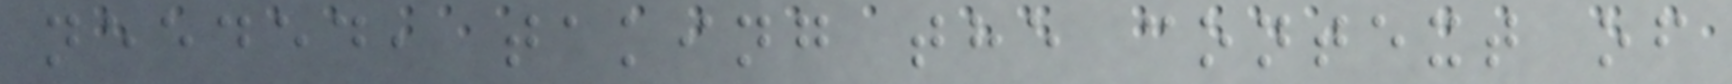needed, taking the context of
